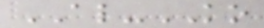AL-KO
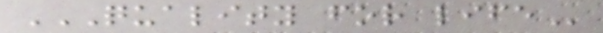QUALITY FOR LIFE
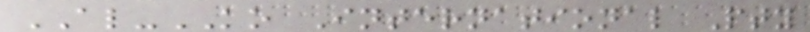AL-KO International Pty
